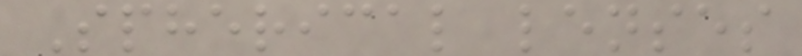Spherical lenses
